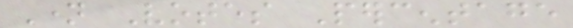Name Votes Percentage
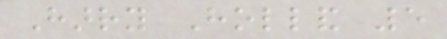Harry Holland 5
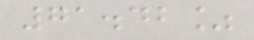71.42%
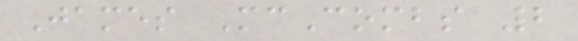James McCombs 2
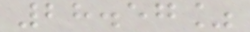28.57%
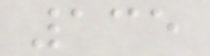135
